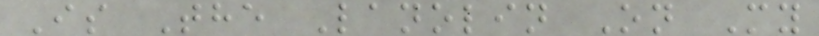Is The Lanolin On My
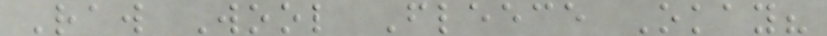Raw Wool Fleece Okay?
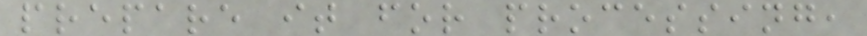prepare it for processing,
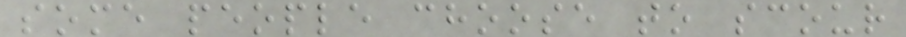some people choose to scour
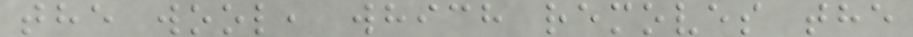the wool, which removes the
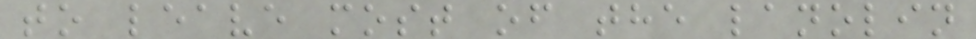to leave most of the lanolin
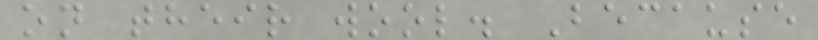on their wool. Because
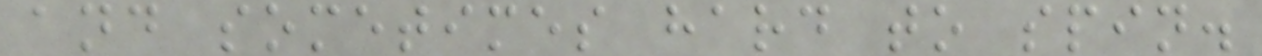and sometimes hard to spin.
